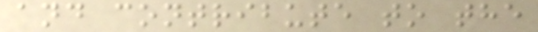and contribute to the
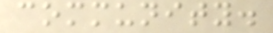community.
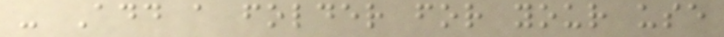- Add a folder for your use
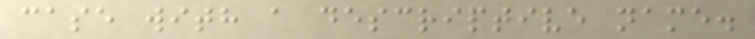case with a descriptive name.
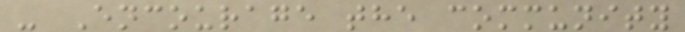- Encourage the community
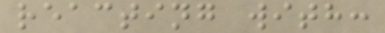reacting with:
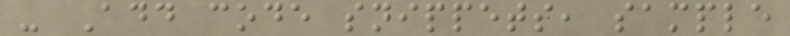- Add code snippets, sample
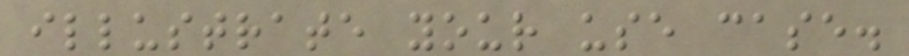illustrate your use case.
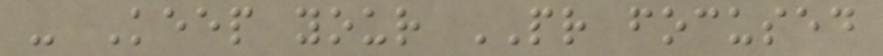- Keep your PR focused
